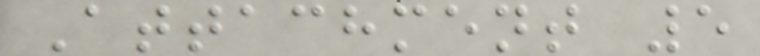Attachment 5
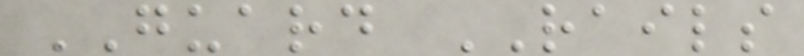GUARD RAILS
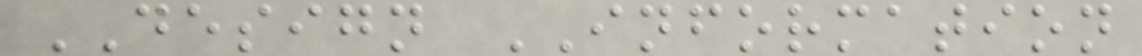DESIGN INFORMATION
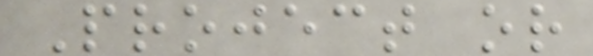Project or
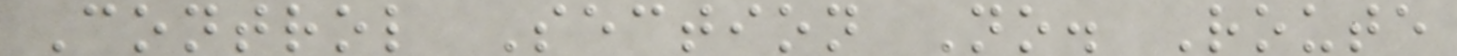Control Section No. Route
